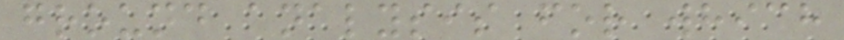ground analysis for which
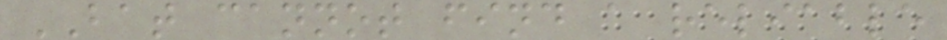BAT cannot find a reliable
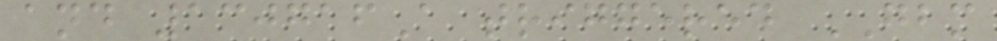and 130716A triggered GBM
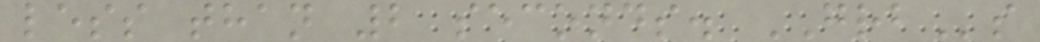less than 2 seconds. GRBs
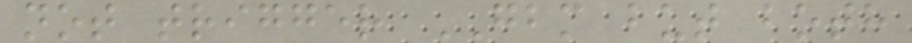not trigger GBM but both
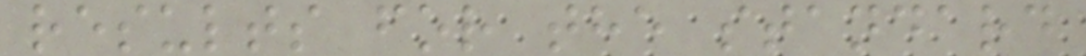results for the standard
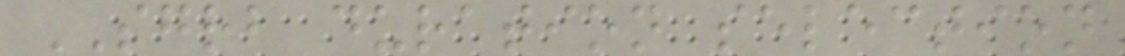SGRB duration selection
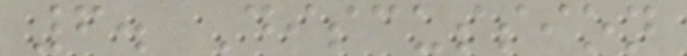6. Discussion
